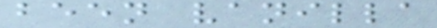been vanilla
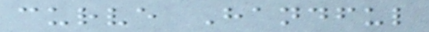curve Handful
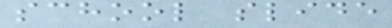school slide
